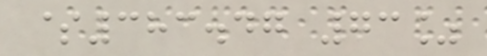$383.47 73%
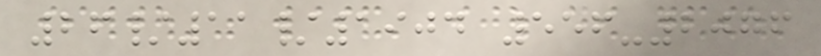26/11/1904 556-2076
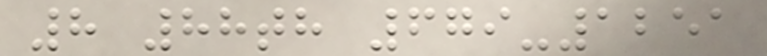8 88th 679-1251
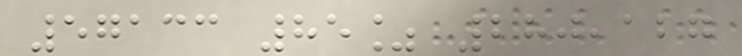57133 85% 280,127
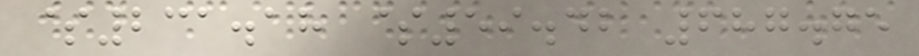$231.18 $59.42 687.75
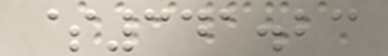$341.23
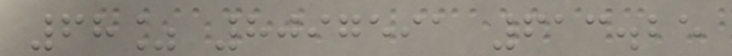68% 8097591 613.25
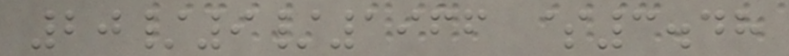20/9/1966 $3.48
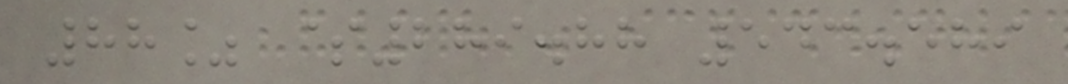88% $289.88 543.589
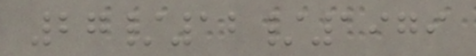27/12/1979
